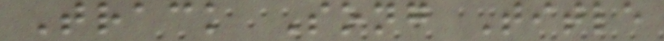Track Song Title
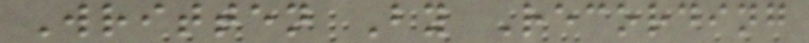Written By Recording
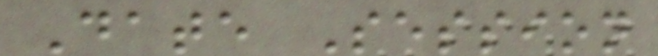Date Session
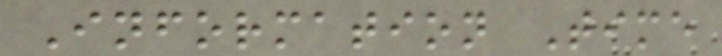Information Time
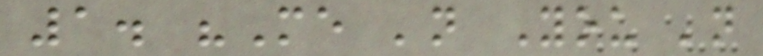1. "Me 'n You 'n
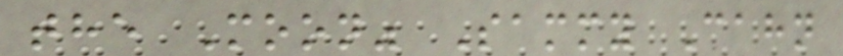the Moon" Sammy Cahn
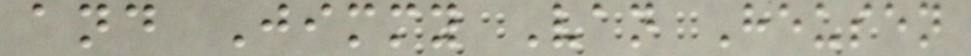and Jimmy Van Heusen
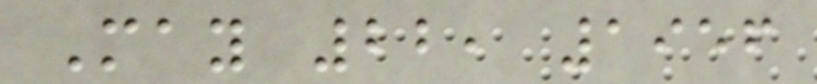May 22, 1956
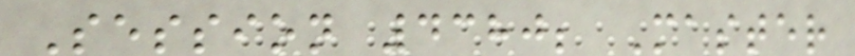Session 4380; Master
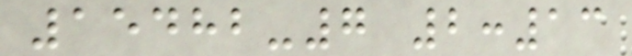15482-7 2:13
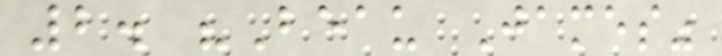2. "Beau James"
